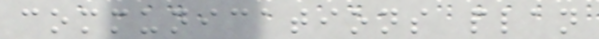communications plan
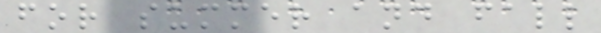for summer and fall
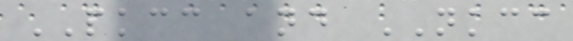PKCC and NKCC
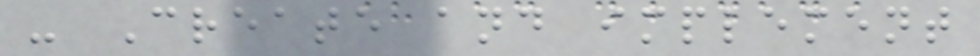- Create and implement
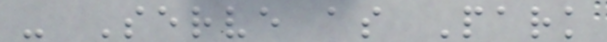- Serve as Park
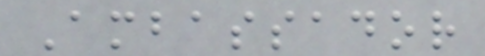Ambassador
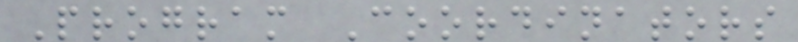Program Coordinators
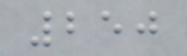250
